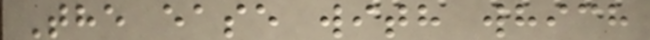The ease with which
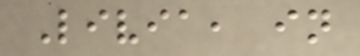Livia, in
